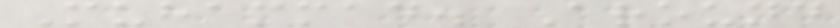Muhammad. Around
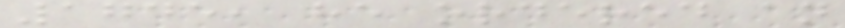1745, he ordered an
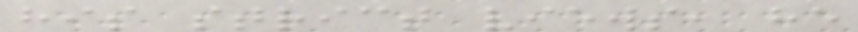his strict views, he
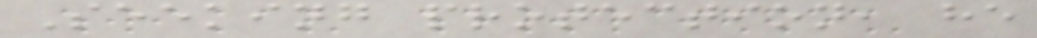Seeking protection, he
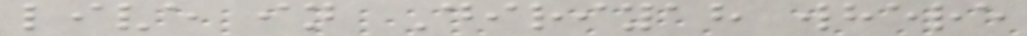live in Diriyah where
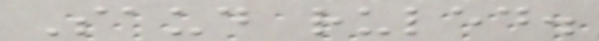Saud ruled.
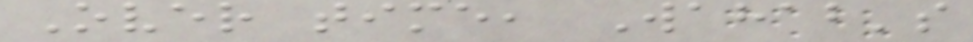Over time, Wahab's
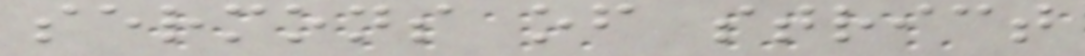sermons of strict
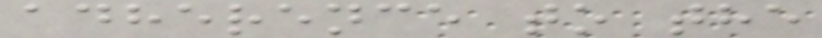adherence to the
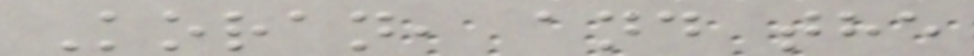Koran, and the
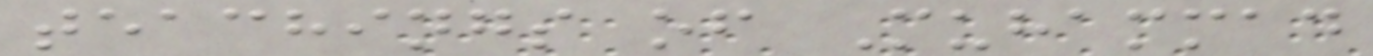teachings of Muhammad
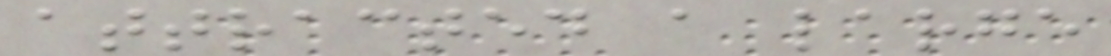attracted a large
